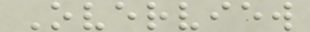Overview
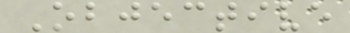Objective
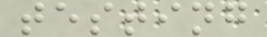testing
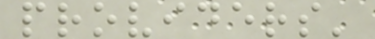providers'
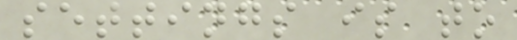settings is to
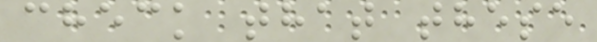check that these
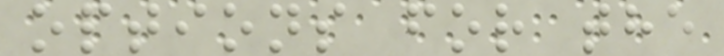options for the
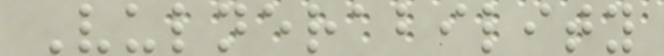Vulnerability
